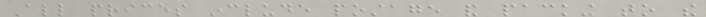All prices include postage and packing to the
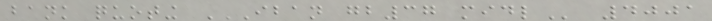bank quoting IBAN GB37 MIDL 4001
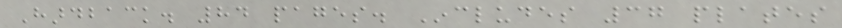Hardback. 84 pages. Includes 37 plates
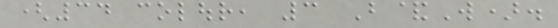(34 colour, 3 B&W).
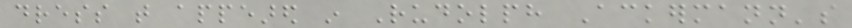dress that appeared in Rudolph Ackermann's
